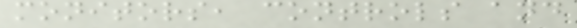monitors, controls and
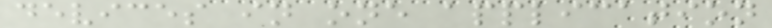devices in one application
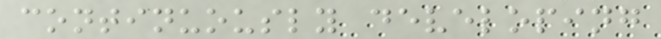continuously developing
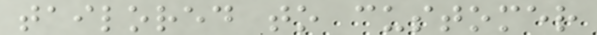tailored to customer
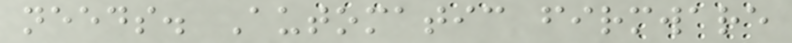needs. Automatic firmware
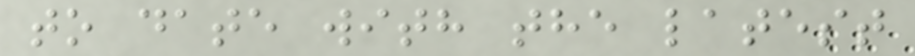to date with the latest
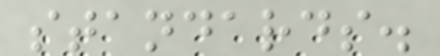standards.
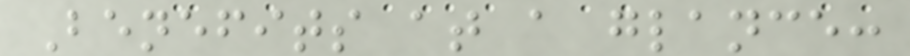Benefits at a glance:
